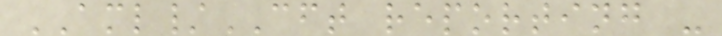AML/CFT reporting -
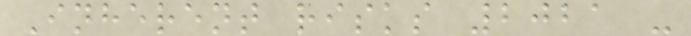Inherent risks 2021 -
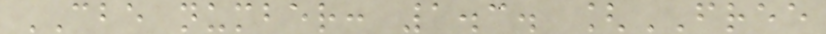CBE number: 1.3. [FREE
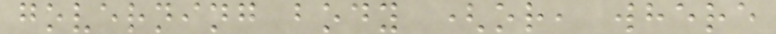governing body (or, where
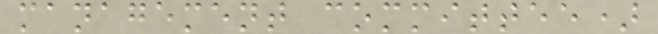management committee)
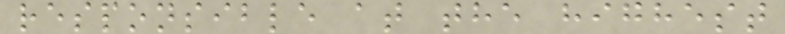responsible at the highest
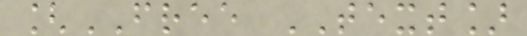[FREE TEXT]
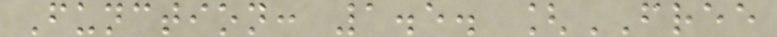Function: 1.5. [FREE
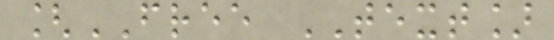[FREE TEXT]
